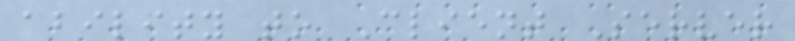ability to Client Server
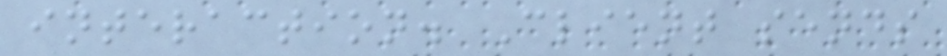interaction. Client sends
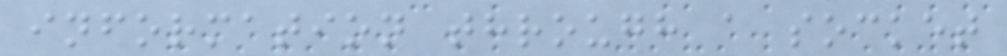information through a socket
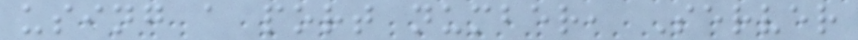using a port number, Server
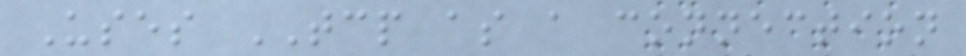Uses TCP as a connection
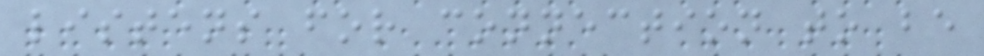listens for connection to be
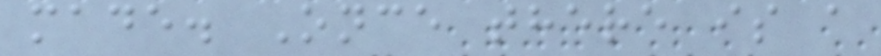made. Once there is a
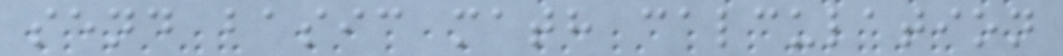send basic math calculation
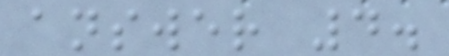answer 4.
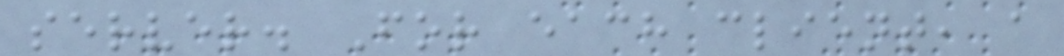server. For each client, a
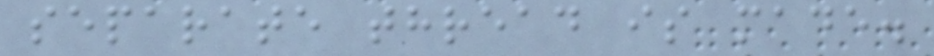separate thread is made.
